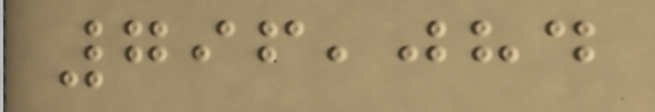796,084
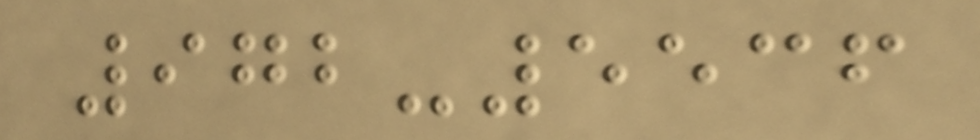972-5536
